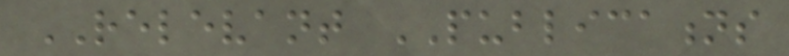RELEVANT PUBLICATIONS
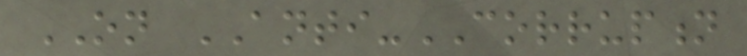ON ANTI-CORRUPTION
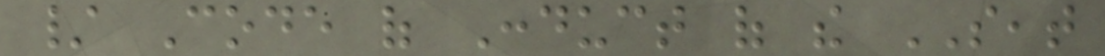/ Code of Conduct of the SEAT
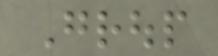Group
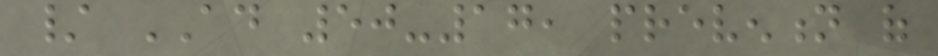/ AD 50-17, prevention of
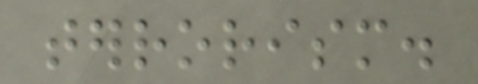terrorism.
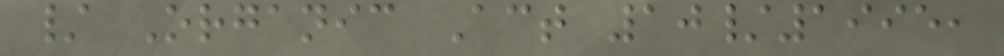/ Organic Act 10/1995,
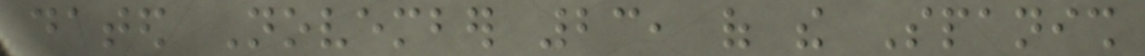dated November 23, of the Spanish
